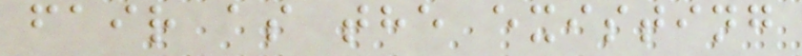fair as the existing
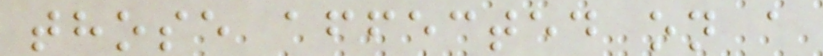those affected on a
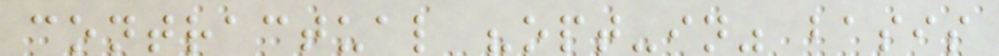contractual "opt-in" basis
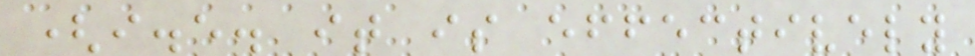(i.e. it is effectively
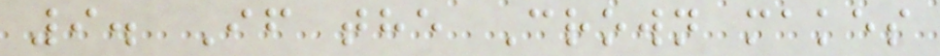9. If the Crown makes
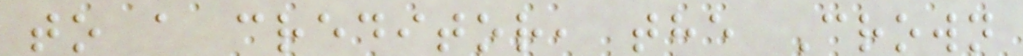to a creditor, the Crown
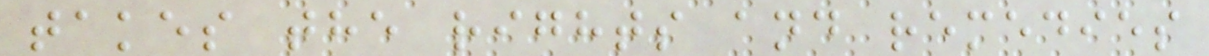takes the rights and remedies
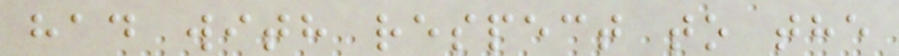had with respect to the
